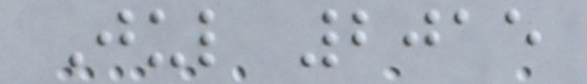Jul 2015
